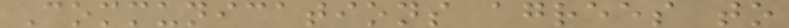Communications agrees to
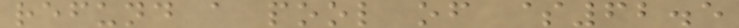refund a pool of $62.5
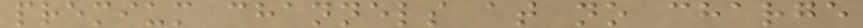premium channels at no charge
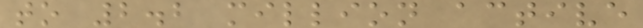to 2.2 million active
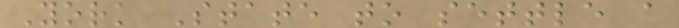York State to settle a
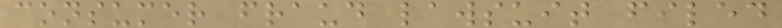consumer fraud lawsuit filed
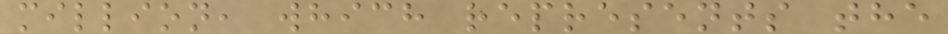million, which represents the
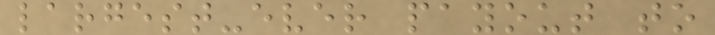largest-ever payout to
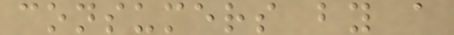consumers by a
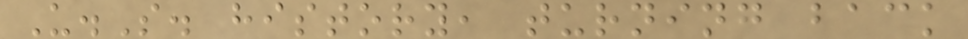U.S. history, turning back
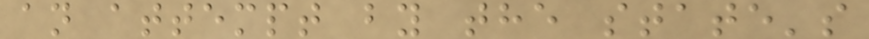an attempt by the state's
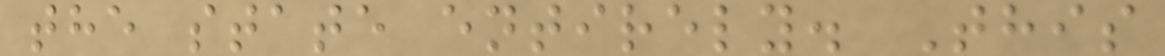the state entirely. This
